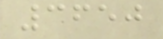3650
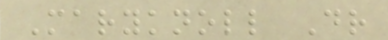Maryknoll Dr
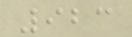923
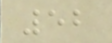52
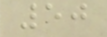50
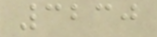3230
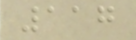117
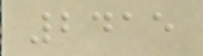2415
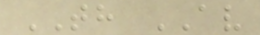TH AV
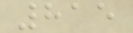815
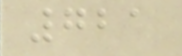721
